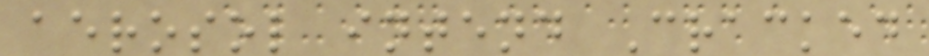aerosol intend Cracked
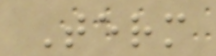Term
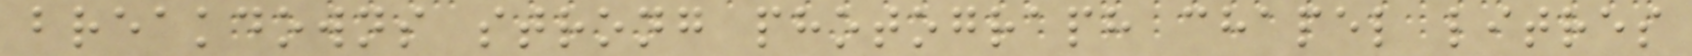breakdowns strong photograph chapel litres
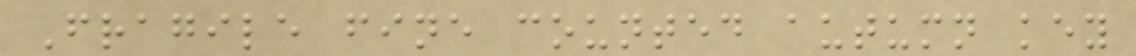Fragile fine counted autumn key
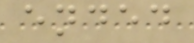ended
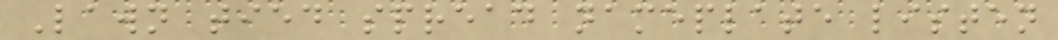Lawn tied spread nameplate listen
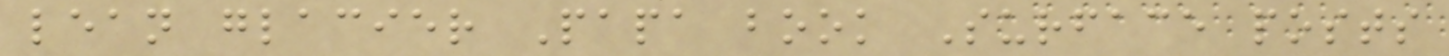lean glacier Papa book Surface posts
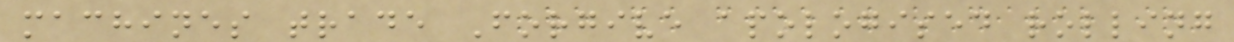machines trade Forgive apologised rolling
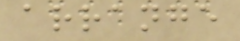arrange
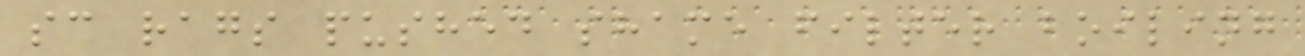sc rags pushed shame filter boiling
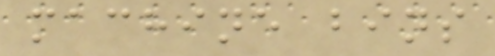machine bins
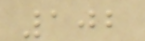102
